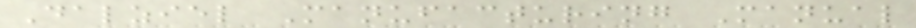Dalziel Manufacturing Manual
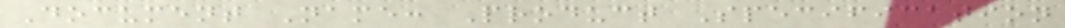Document Name: Product Specification
